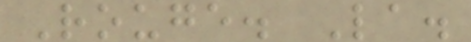Rouge. La.
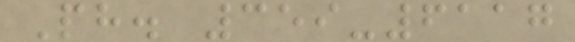Ph. 359-6117
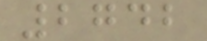2742
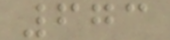673
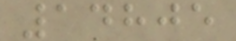14805
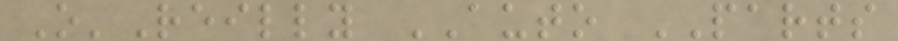O'Reilly AUTO PARTS
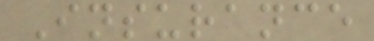Insurance
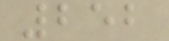252
